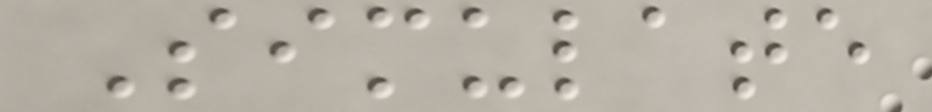Simulate
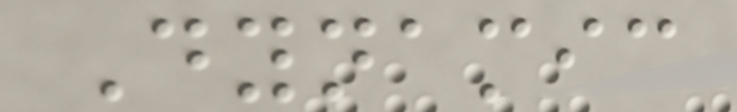Dynamic
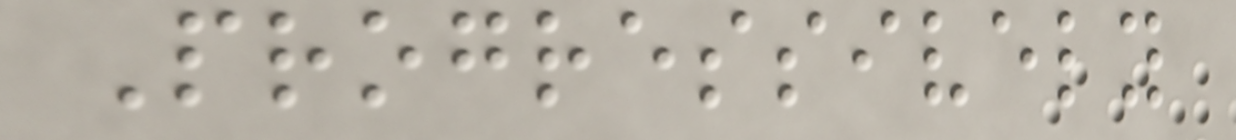Progressively
